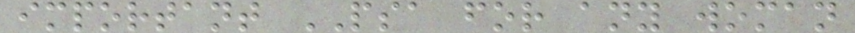important PSA for any woman
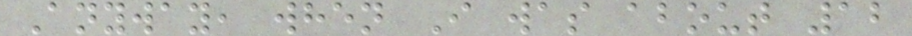Anyway, when I was about 12
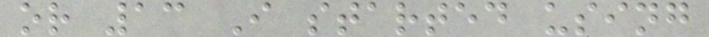or 13 I started using
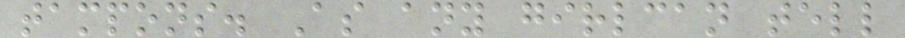tampons. As any girlcan tell
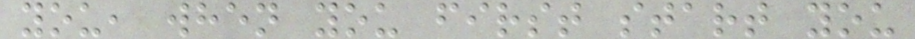you, when you first start you
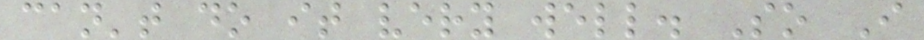can't do it very well. So I
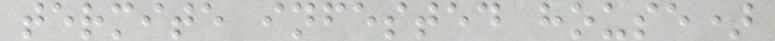termite infested house)
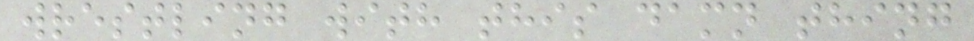wrestling with this damn thing
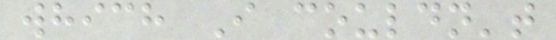which I couldn't
